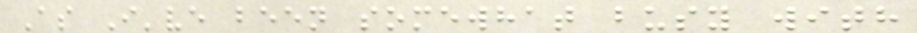As I've been somewhat busy with
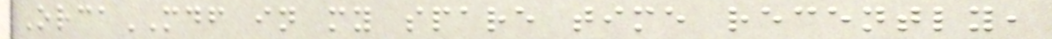OrcaMDF in my spare time recently,
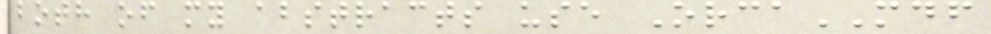both of my abstracts use OrcaMDF
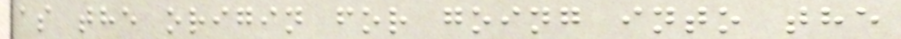as the origin for going into the
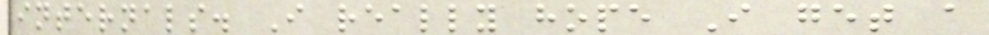internals. I really hope I get a
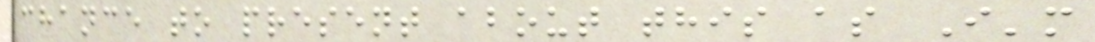chance to present about this as I'm
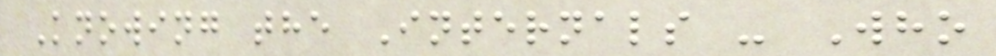Knowing the Internals - Who
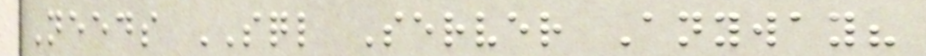Needs SQL Server Anyway?
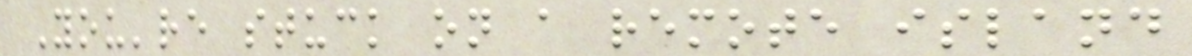You're stuck on a remote island
